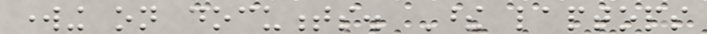working on documents. These laptops
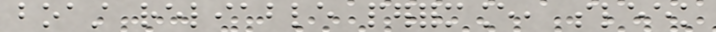boast reliable performance, sleek
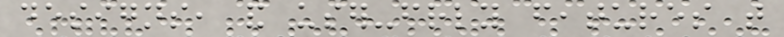designs, and user-friendly features that
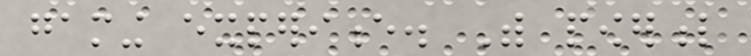gaming experience. With powerful
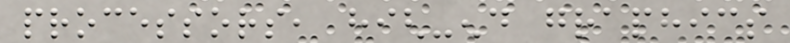processors, high-end graphics
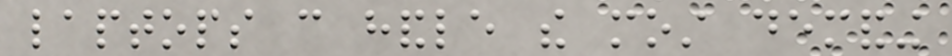laptops can handle the most demanding
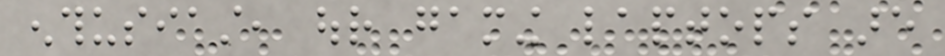enthusiast, our gaming laptops are
